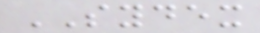SYDEX
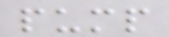pump
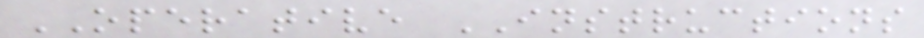OPERATIVE INSTRUCTIONS
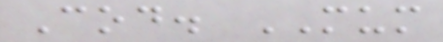Cod. MUM
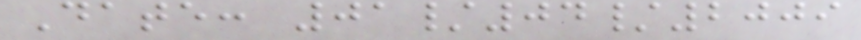Date: 01/04/2009
